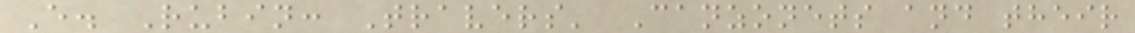E. Rubin: Travers' Canzonets and their
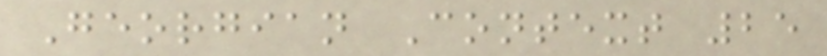Georgian Context 25
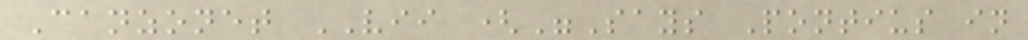Canzonet VII ("Says Pontius in
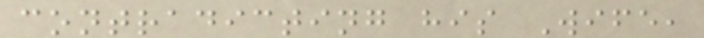contradicting his Wife,
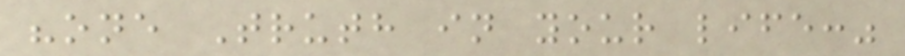"one Truth in your life:"
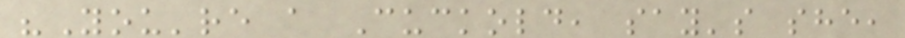"You're a Cuckold, say's she,
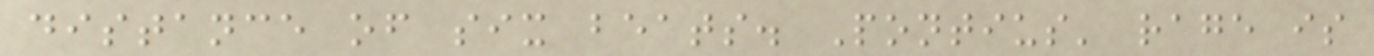distance of six beats. Pontius' rage is
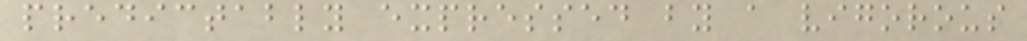predictably expressed by a vigorous
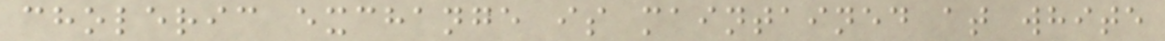choleric exchange is maintained at white
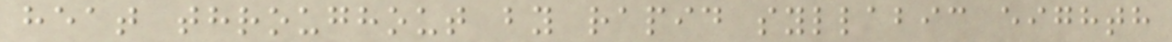heat throughout by rapid syllabic eighth
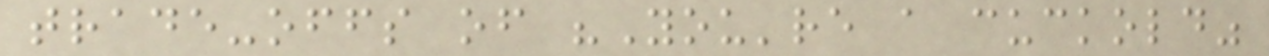trade-offs of "You're a cuckold"
